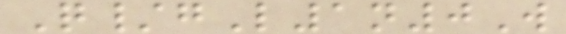Q/gL1n0W
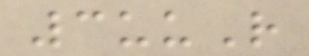3uuR
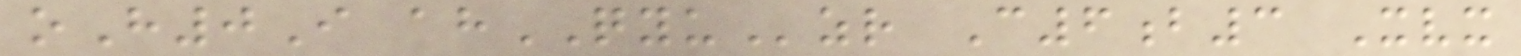oH0I ahQYUzr C6b3 Xvx
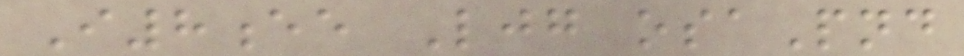I8ee Ljg osaPnd
